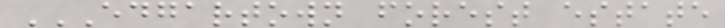EDGARTOWN FOREST ESTATE
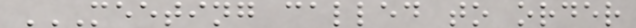MEETING CALLED TO ORDER
